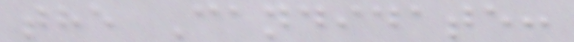the Candidate:
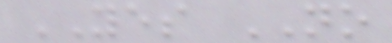YES NO
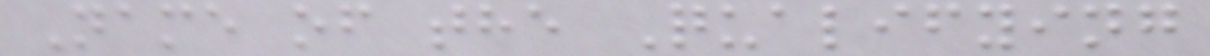Name of the Qualifying
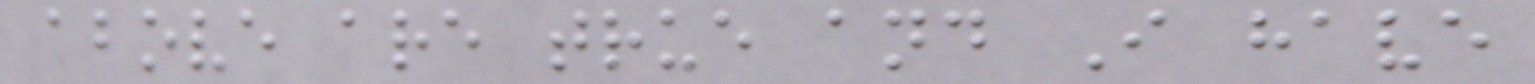above are true and I have
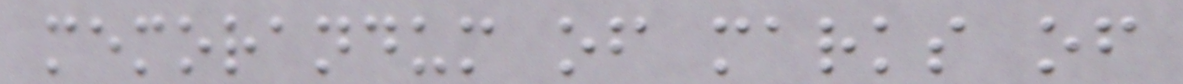memorandum of marks of
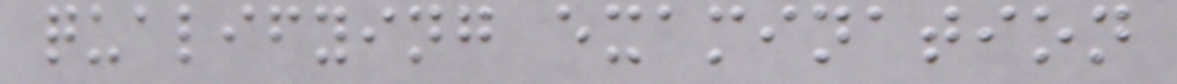qualifying examination
